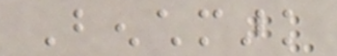Benchmark
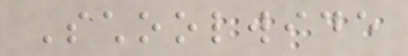Schoolwide
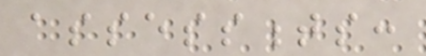assessments:
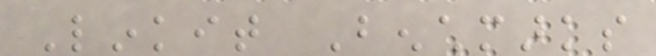Linkit Benchmarks
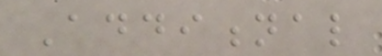Additional
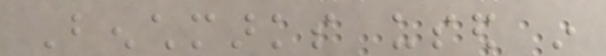Benchmarks used in
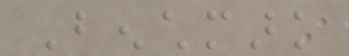Benchmark
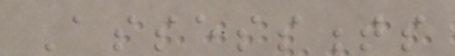Assessments
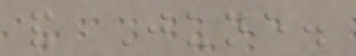and June.
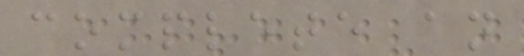complete an
